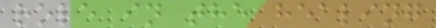role in the healing
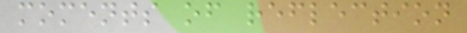moments of reflection
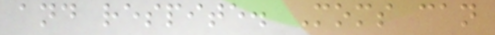and respite. Moms can
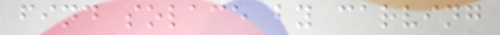find solace by carving
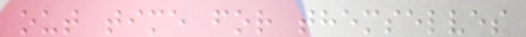out time for themselves
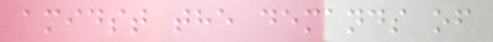amidst the demands of
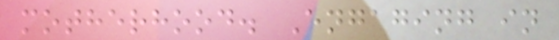motherhood. Engaging in
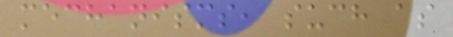mechanisms, such as
